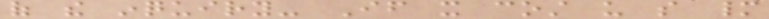of the inquiry- If it cost us so many
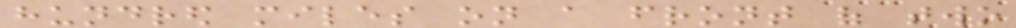hundred miles on a front of two
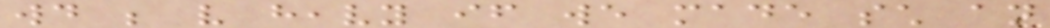would be very heavy if we made such an
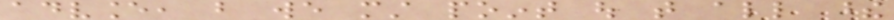advance, but we must point out that all these
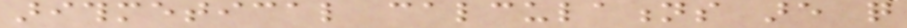arithmetical calculations are quite
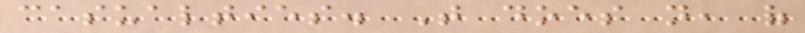casualties. That does not, of
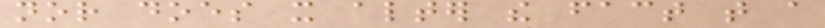nor does it alter the fact that a
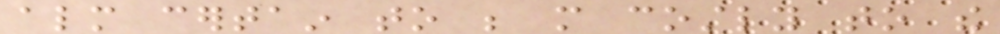almost certain to be more costly to the
